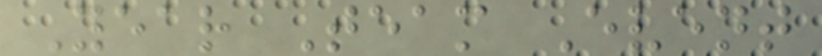Year Team Event
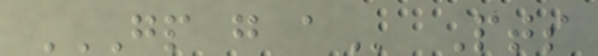GP G A Pts
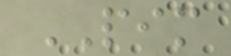PIM
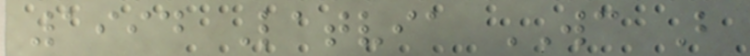1994 Latvia WC B
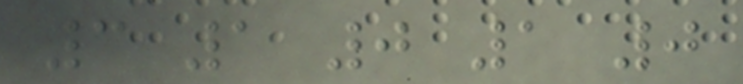3 1 0 1 0
